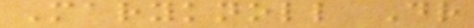Maryknoll Dr
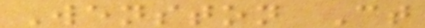Wenston Ct
